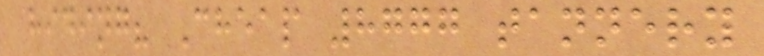hiding? Cheap 8777 tannery
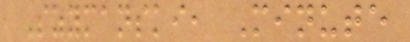Szymanski, Minute
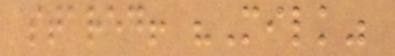stared! "Milk"
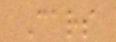Cars
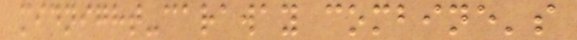midnight-caraway combine's
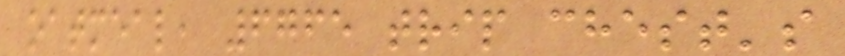oatmeal, 6765 trip chest's
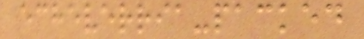echeverria-packed
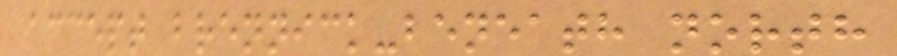accept brennick-beneath north
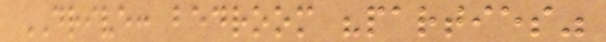DRIVE: bedroom "parties"
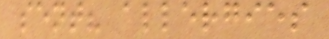sent? allergies
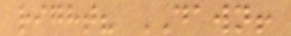right? DAWN!
